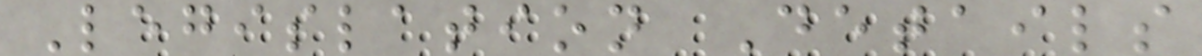Legislation Details
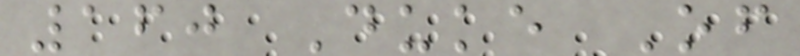160 Duke Of
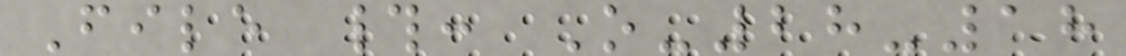File #: O-28-18
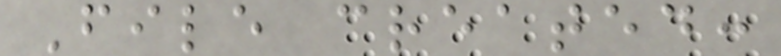File created:
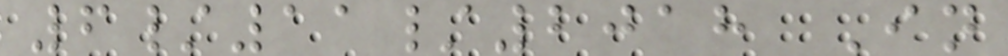6/11/2018 In
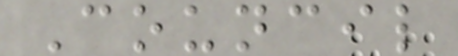Council
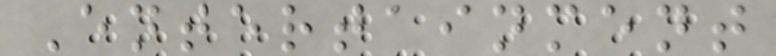Entertainment
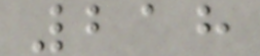218
